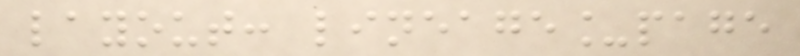layout: lineage_page
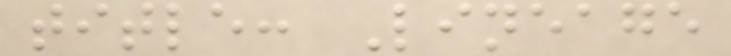title: Lineage
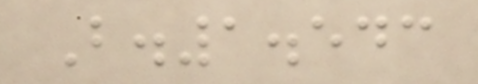B.1.543
